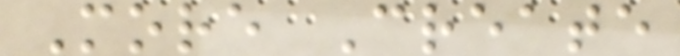More Create
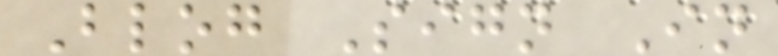Blog Sign In
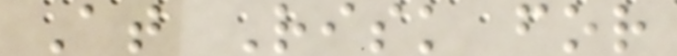At Risk for
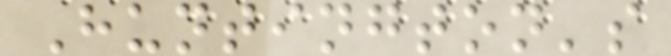Huntington's
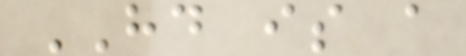HD is a
